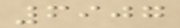6907
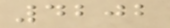4202
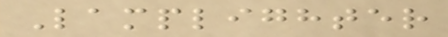Lamplighter
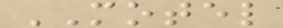MOTEL
